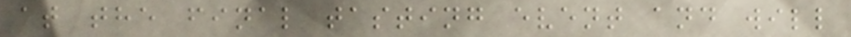at the final tasting event and will
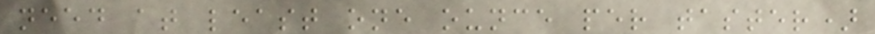need at least one ounce per taster)
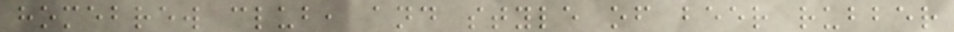homebrew club, and style of beer rubber
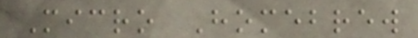Micro Homebrew
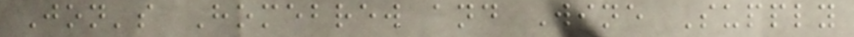Jon's Homebrew and Wine Supply
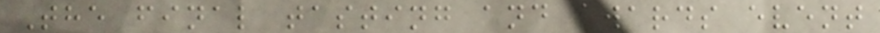The final tasting and awards event
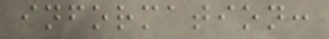information:
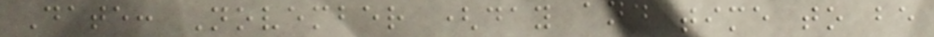Date: November (day and time to be
